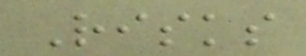Risks
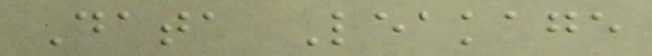Data Leakage
